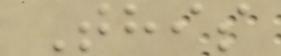This
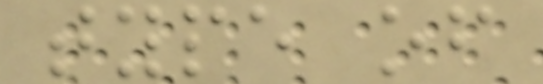type of
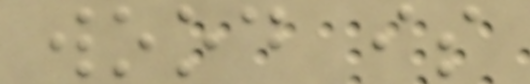wood is
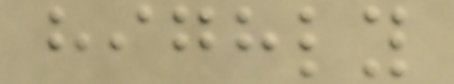highly
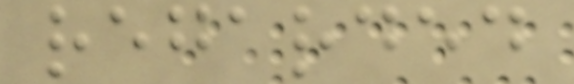regarded
